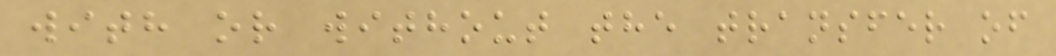with or without the transfer of
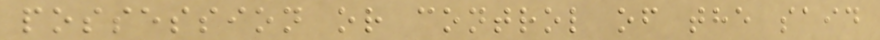possession or control of the said
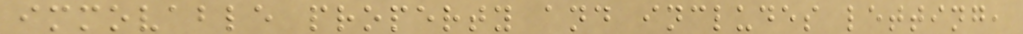immovable property and includes letting,
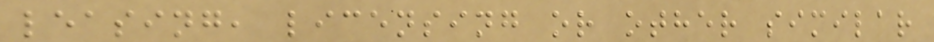leasing, licensing or other similar
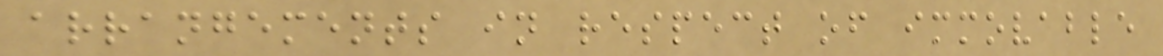arrangements in respect of immovable
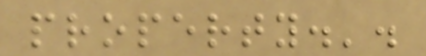property.'.
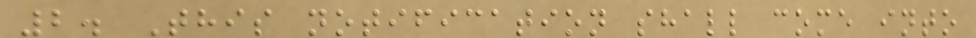2. This notification shall come into
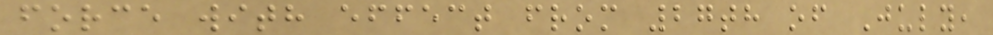force with effect from 27th of July,
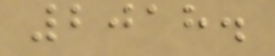2018.
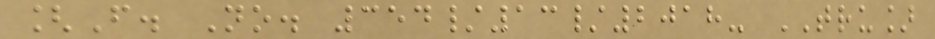[F. No. 354/13/2018- TRU]
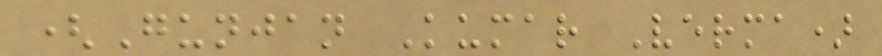(Gunjan Kumar Verma)
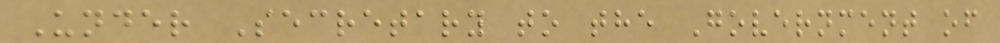Under Secretary to the Government of
